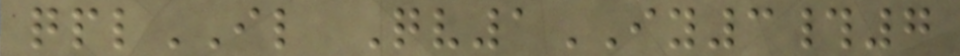qplIL Qv1IY3#7
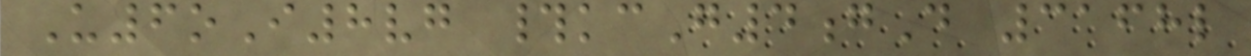U6oI8vg #kcG4gD 3168l
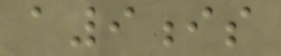a9is
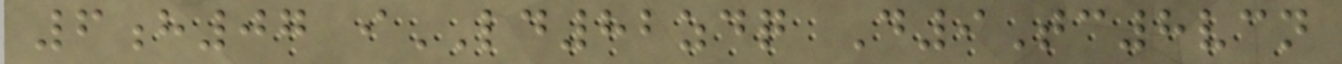6h07 iLD82zdq D9Tc8vcn
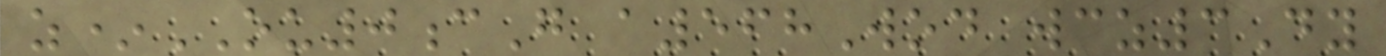z*OU0cG a568Wod wcz3Dy
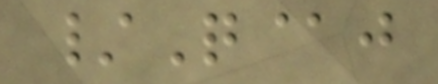/Q@j
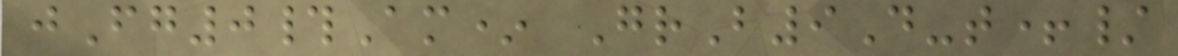jFg0#Am* GrB9D-t+/
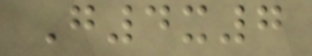G4x7
